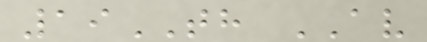19TH AV
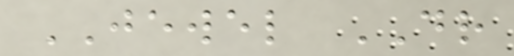JEWEL DR
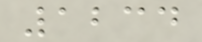1234
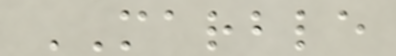MARBLE
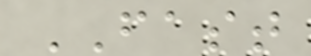FAST
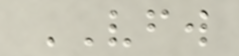VFW
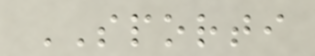SPORTI
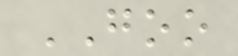GOO
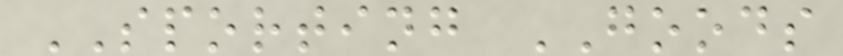SPORTING GOODS
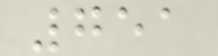751
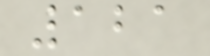121
